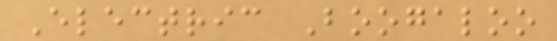Electric Boogaloo
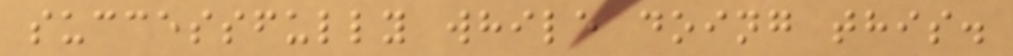successfully while doing this.
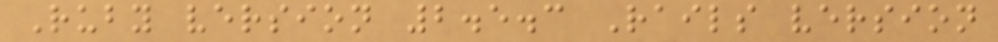Ruby version 2.5.3 Rails version
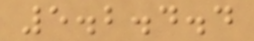5.2.4.4
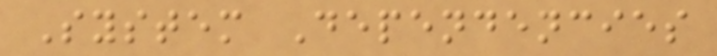System Dependencies
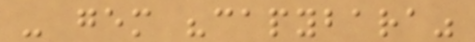- gem "capybara"
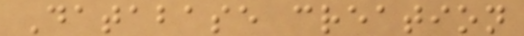Database creation
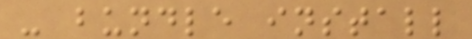- bundle install
